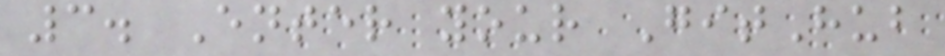3. Enter your GitHub
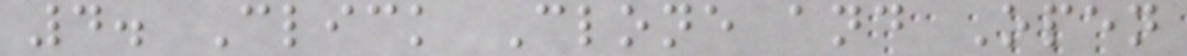4. Click Clone and Open
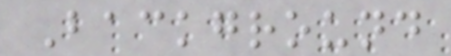Background
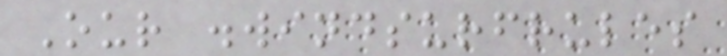Our .windsurfrules
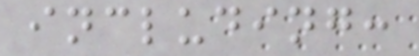including:
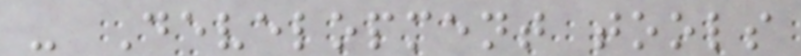- Development tools
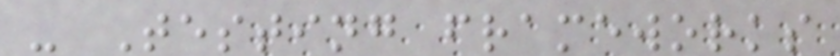- Testing frameworks
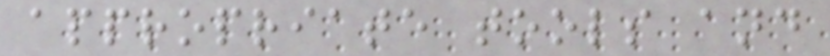appropriate tools and
